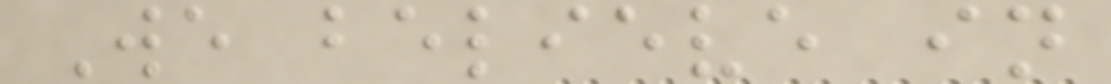We believe in
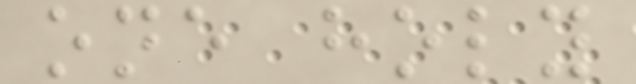one holy
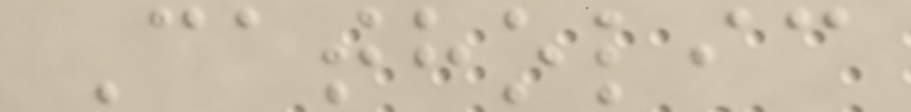Catholic
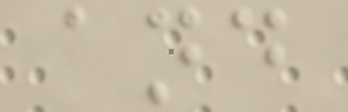and
